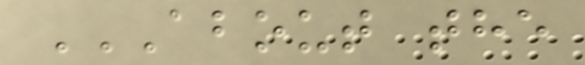ABOUT THE
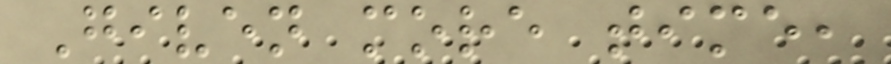Given more time,
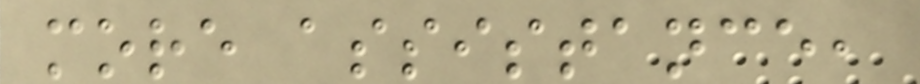more assistance,
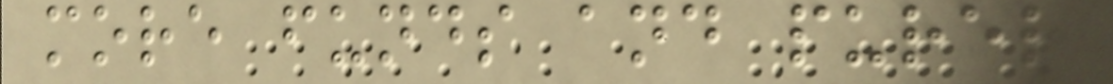more funds and purer
